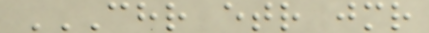CHR ETR JMR
